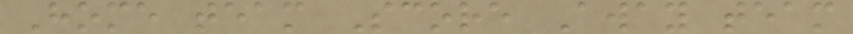Home team Score Away team
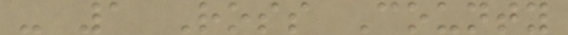- 1 Ross County
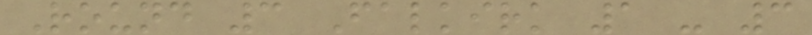Round 3 Falkirk 1 - 3
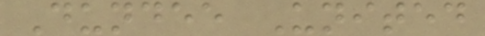Dundee United
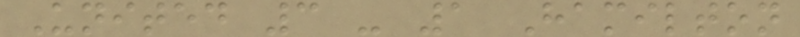United 3 - 1 Hamilton
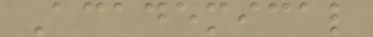Academical
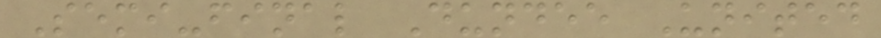Semi-final Dundee United
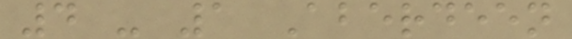4 - 1 Aberdeen
